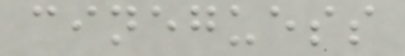cineguess
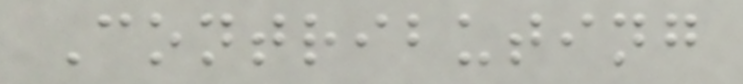Contributing
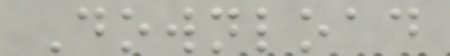Download
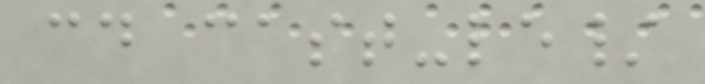cd cast-le/
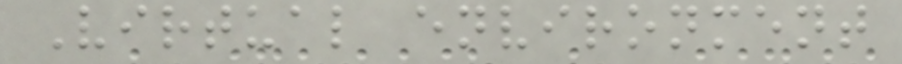Virtual environment
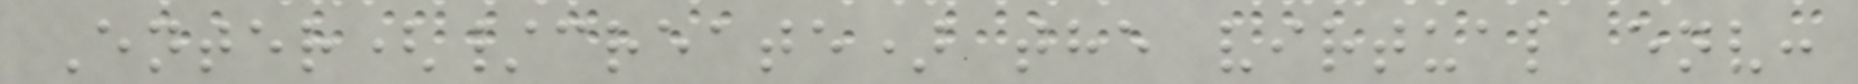Enter(/create) the virtual env:
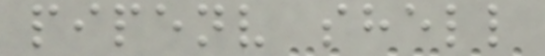pipenv shell
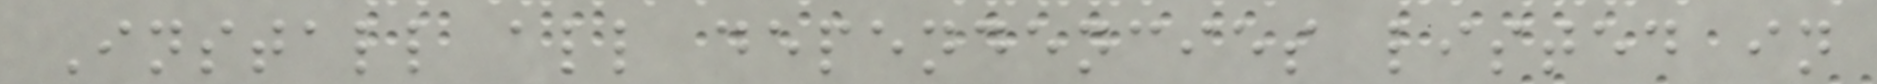Install all dependencies listed in
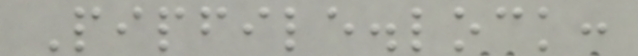Pipfile.lock:
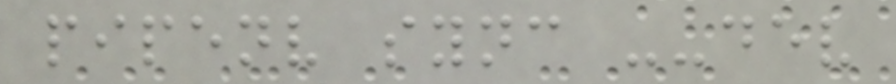pipenv sync --dev
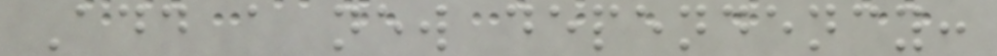Add a new dependency:
